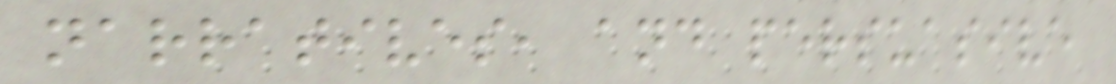narratives, and persuasive
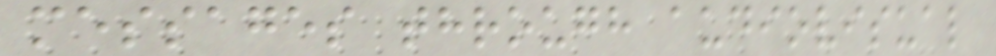messages through audiovisual
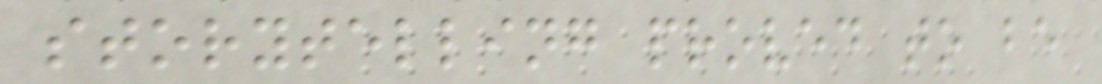storytelling proved to be
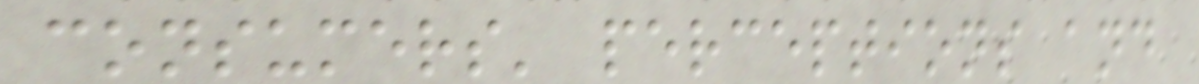consumers' perceptions and
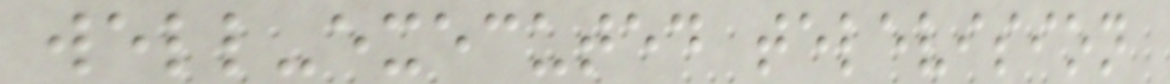well-executed television
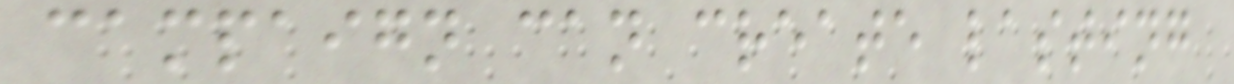campaign can create lasting
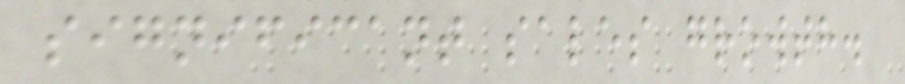significant sales growth.
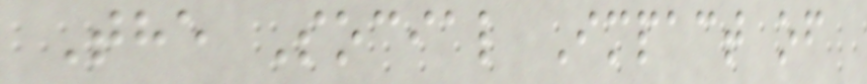The Social Impact of
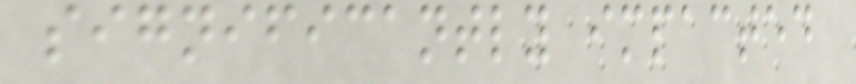significantly impacted
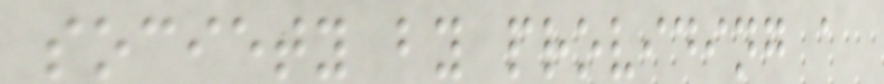society by providing a
